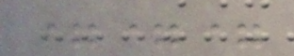===
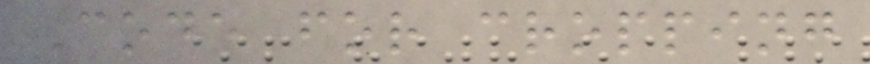Code for cropping
